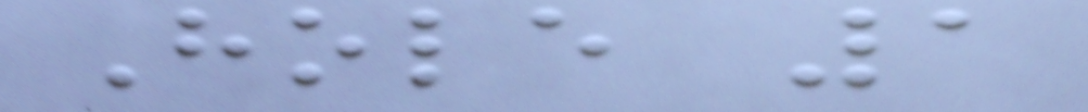Hole 1
